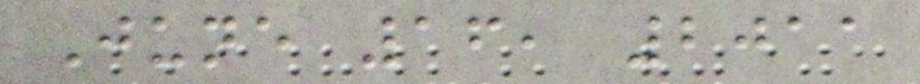June 16, 2011
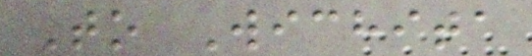To Wichita
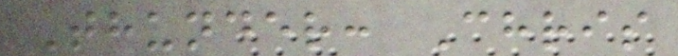Thunder: Chris
